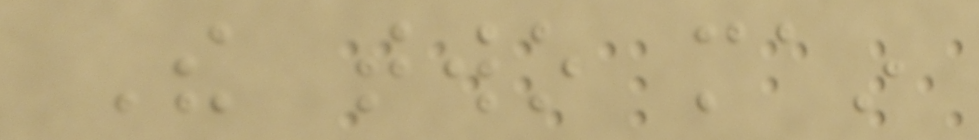The two main
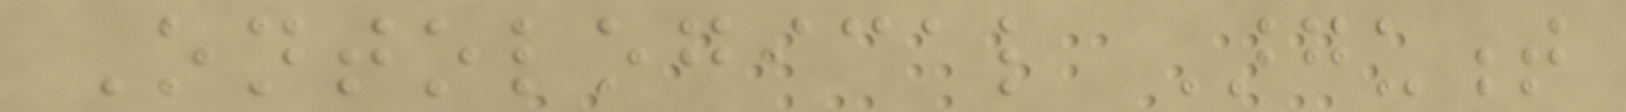Ontological Argument
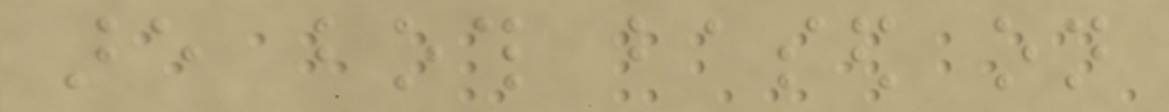are both based on
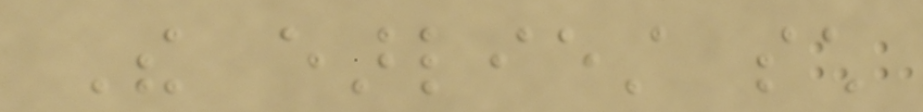The earliest such
